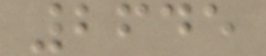2645
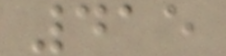415
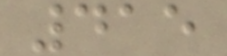415
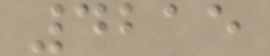4215
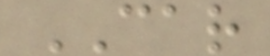CAR
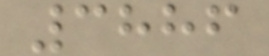3886
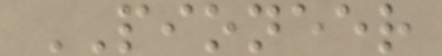PIONEER
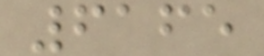6165
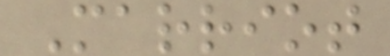Marriot
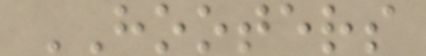HOOTERS
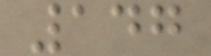147
